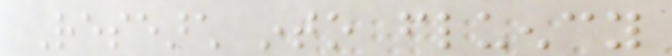Research into fluency
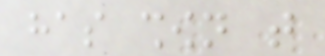has shown that
